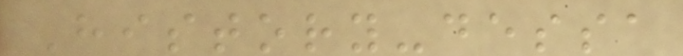History-dessa
